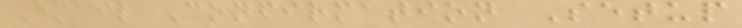Email Confirmation Setup
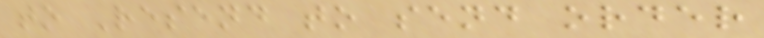to Resend to send order
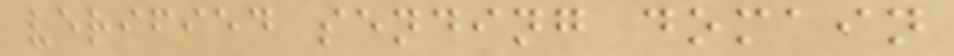verified sending domain
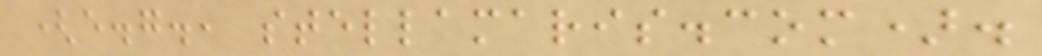(e.g., stellamaris.com).
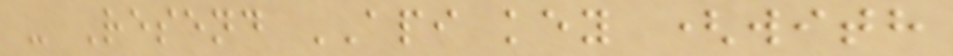- Resend API key (with
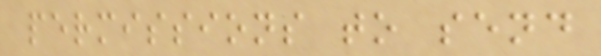permissions to send
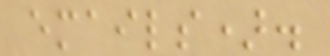emails).
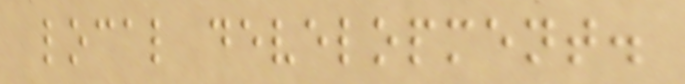local development.
